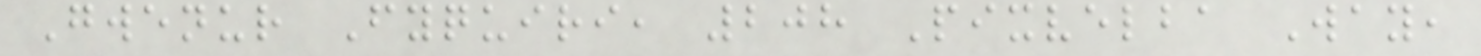Gwenur Fyquiri, 208 Pixvelba Way,
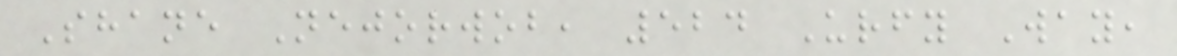Shane Nejorwob, 524 Urfy Way,
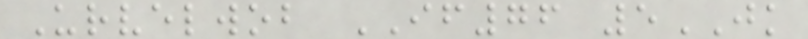Urvelwob IF76 5JK
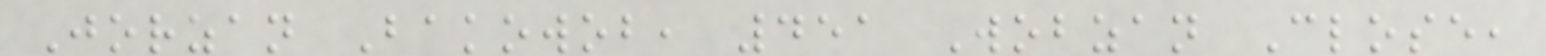Jorzan Bakowob, 451 Wobzan Close,
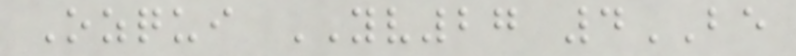Ozqui YV27 4BE
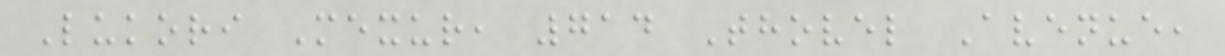Lukori Mexur, 714 Thovel Avenue,
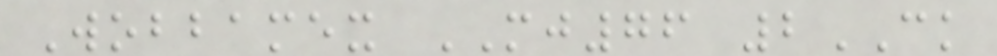Wobbamex MJ76 2CK
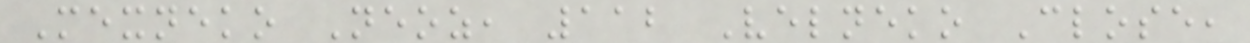Mexneko Neoz, 112 Velneko Close,
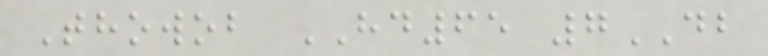Thowob HD65 7DB
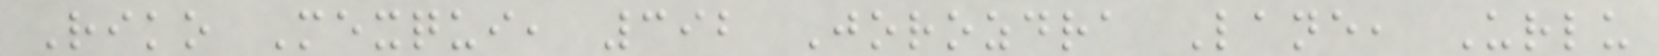Riko Mexqui, 392 Jorozdra Lane, Urlu
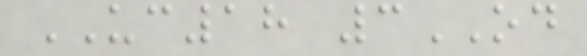UC18 3OD
